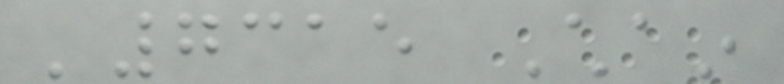'7315 Chain
